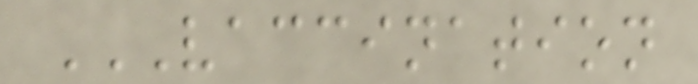VACCINATION
